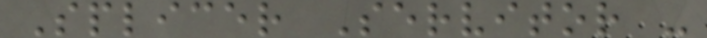Splicer Servitor -
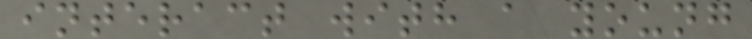interact with a young
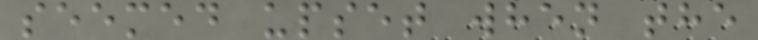seemed upset when the
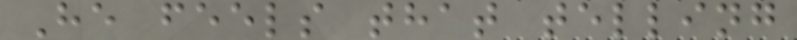He feels that telling
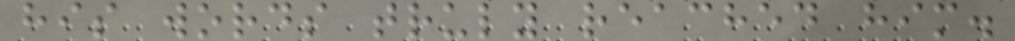his words truly reached him.
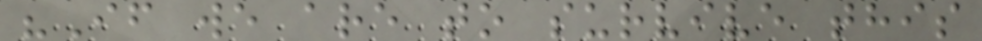"If we are to survive this
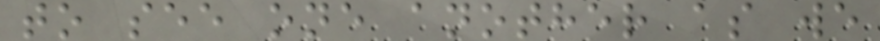to see one another as we
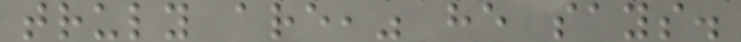truly are," he says.
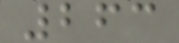263
